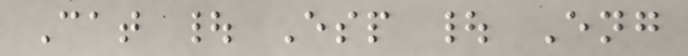Cat | Esp | Eng
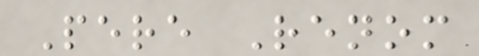Pere Renom
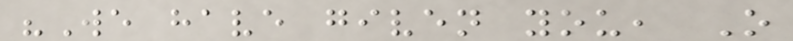"We have given you, O
